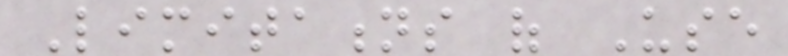Limitations of Use
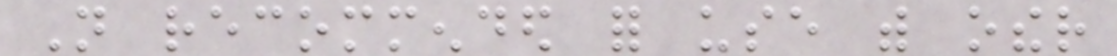Not recommended for use with other
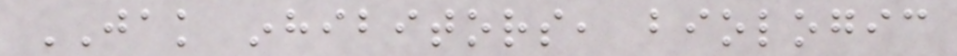JAK inhibitors, biologic
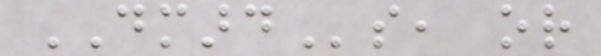DMARDs, or
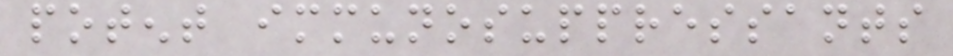potent immunosuppressants
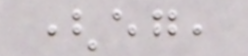(eg,
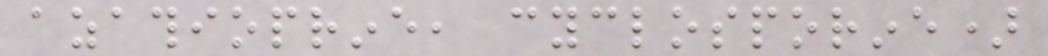azathioprine, cyclosporine)
